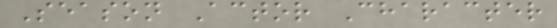Season Actor Character
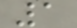1
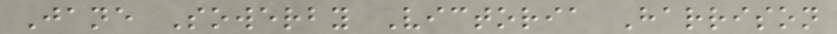Jane Sowerby Victoria Harrison
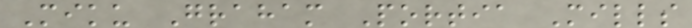Miku Graham Portia Mills
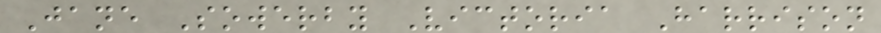Jane Sowerby Victoria Harrison
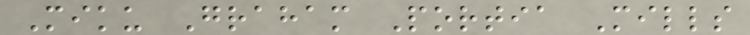Miku Graham Portia Mills
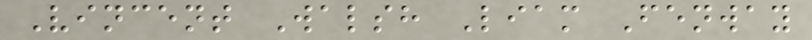Vincent Walsh Liam Fenway
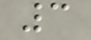3
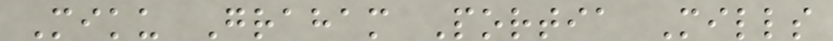Miku Graham Portia Mills
